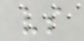vs
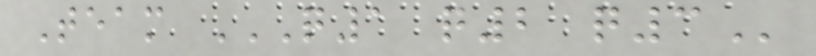Team Q1 Q2 Q3
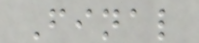Final
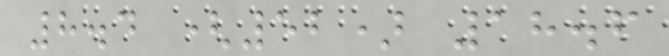8.4 (52) 18.6
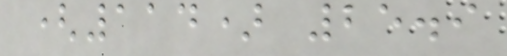(114) 25.9
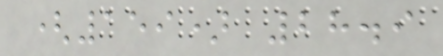(159) 28.9
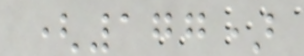(177)
